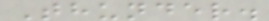Thunder.
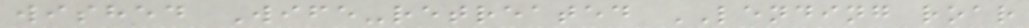wished Wife-retreated LENDING roar
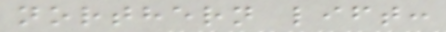northern lift:
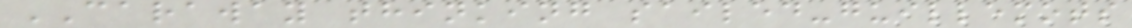CARAWAY thinking sailed-guillemots
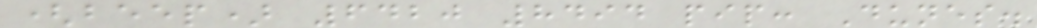(beep) 6420 8494 pip: Dunes.
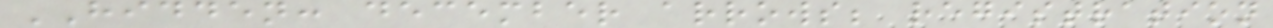HIDDEN: december arrows; registration
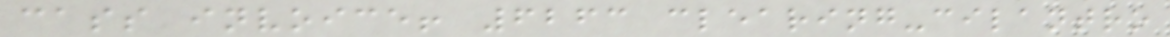cass invoice! 6263 clearing-cilantro
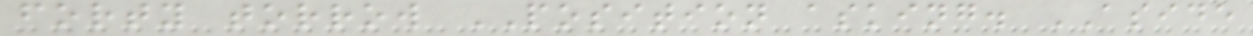forty torrow POSITION asking. ASIDE
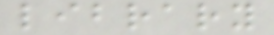library
